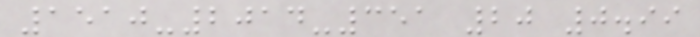1510-2014-351 20 0.99
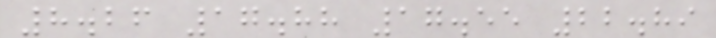8.26 17.88 17.55 22.89
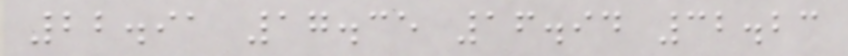22.91 17.35 16.94 32.23
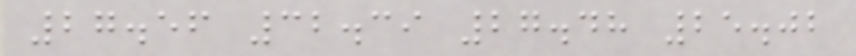27.56 32.39 27.48 25.02
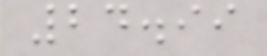24.99
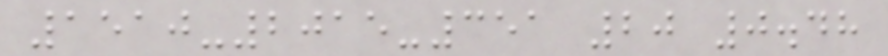1510-2015-351 20 0.48
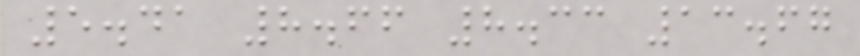5.41 8.66 8.33 13.67
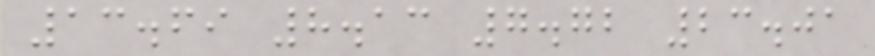13.69 8.13 7.72 23.01
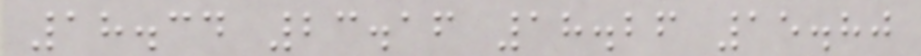18.34 23.16 18.26 15.80
